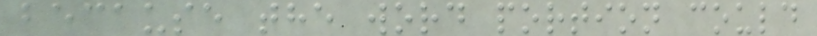because the word portion could
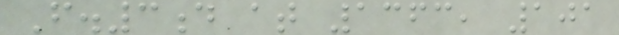F.3d at 1363, 101
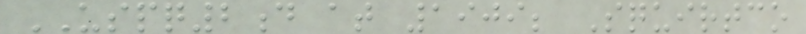USPQ2d at 1909; Squirtco
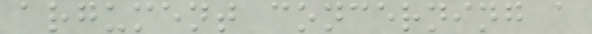argument concerning a
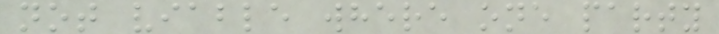not viable where one party
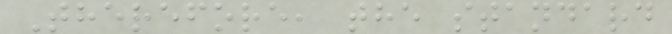Therefore, the standard
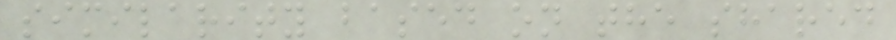similarity based on the shared
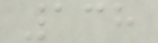138
